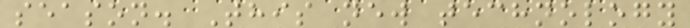season. This new technology
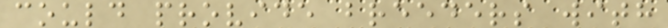could provide breeders with
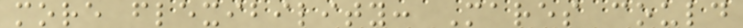more flexibility: Mares could
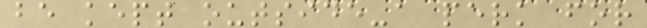be kept outside-a perk for
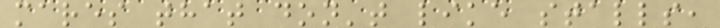mares that don't like stalls,
